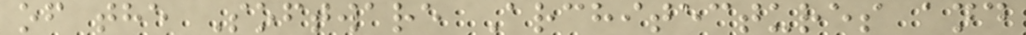of the Software Architectures and
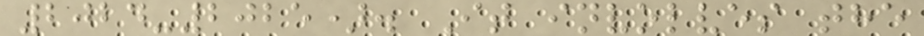2024-2025). It involves the
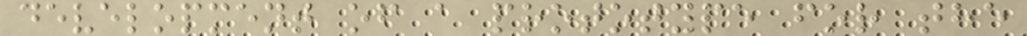development of a prototype for the
